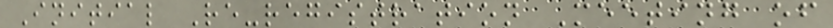Initial Re-registration Meeting of
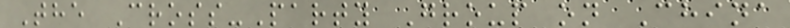The Cross-Party Group on China
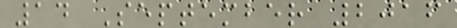14 September 2016
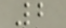2
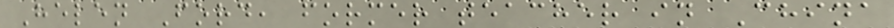Helen Ford, former teacher in China
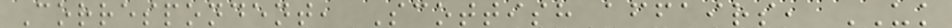Correspondent, Scottish affairs, UK
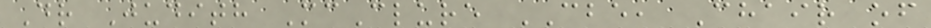Dr Judith McClure CBE, Chair of
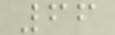66
